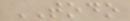TODO
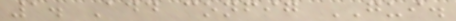1. Add config GUI.
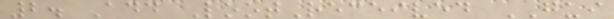2. Add LootReceived GUI
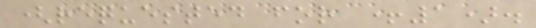(requested for +1).
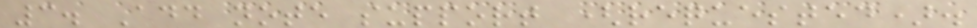3. Add note support (requested).
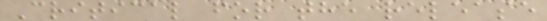Critical for the release
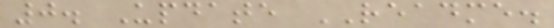0. Update README.
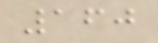160
